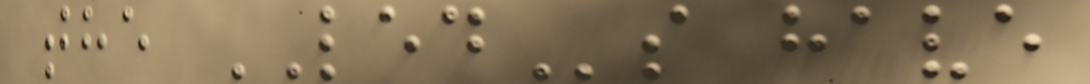the LEDs have
